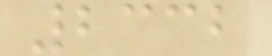2332
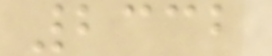2332
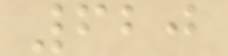620
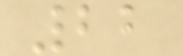22
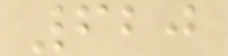620
